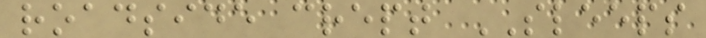roadside crept SLEEPS
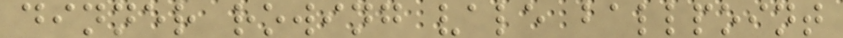dinner rowing vale ballpoint
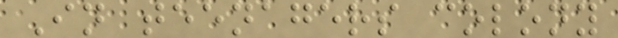In teenagers colony
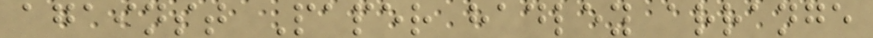against Paper hadley arrange
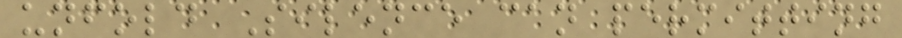unfold Silence can permitting
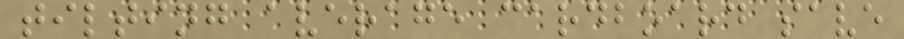tilting average cardboard save
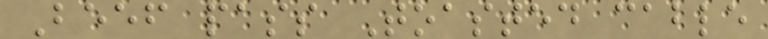Beef pass Toasted cable
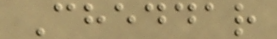Cheddar
